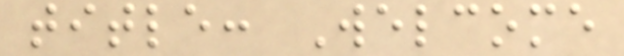title: Welcome
